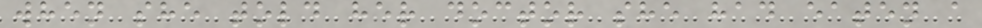when she told her doctor she had eaten a
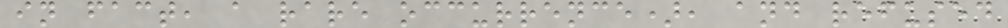in fact, a rare occurrence), and refused
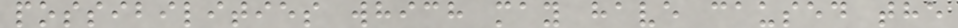possibilities which may have caused the
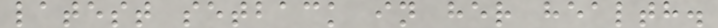latest setback in her health.
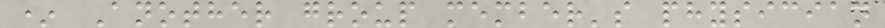* Another group member's physician
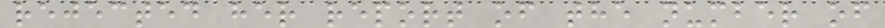rejected her report of the number of
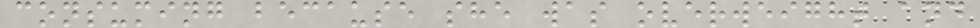consuming because she was overweight and
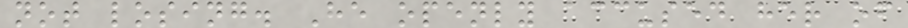not losing. He openly accused her of
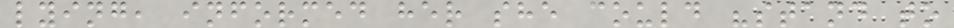lying, informed her she could "stand to
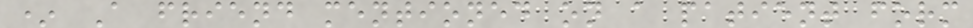* A friend mentioned on a patient form
